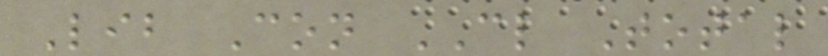Lib Con CL Total
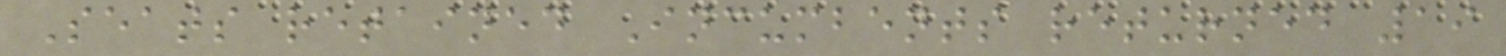Seats retained Incumbents returned 19
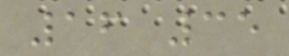16 35
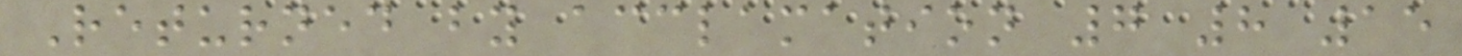Returned by acclamation 7 8 15
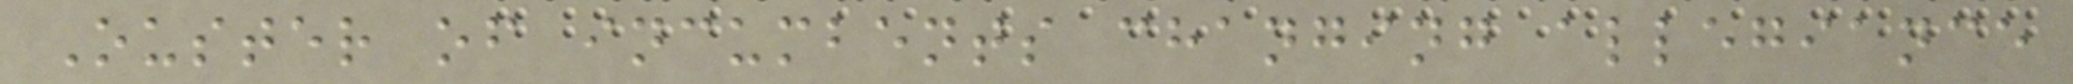Ouster of incumbents changing allegiance
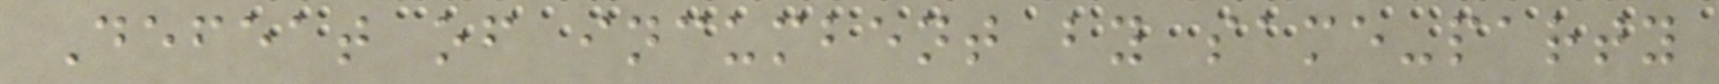Defeat of incumbent by same-party
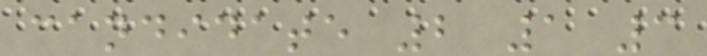candidate 2 1 3
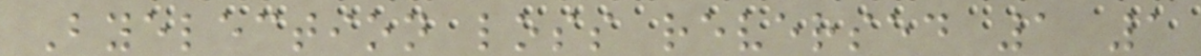Byelection loss reversed 1 1
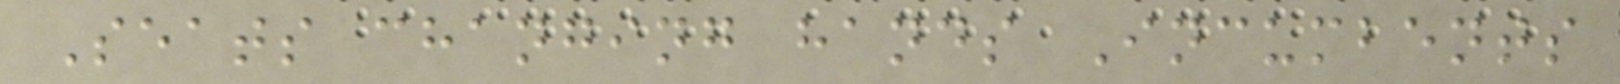Seats changing hands Incumbents
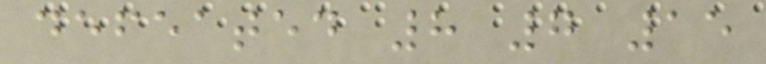defeated 8 7 15
